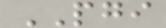PGI
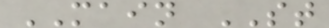MAIN ST
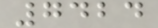7424
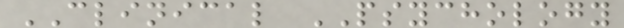CLINICAL PSYCHOLOGY
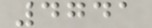4741
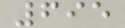695
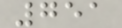751
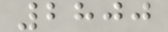2800
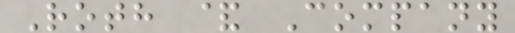Roth & Company
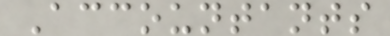Accountants
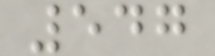547
